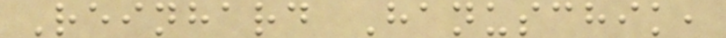Reinhard Hanuschik,
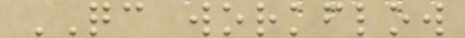QC workflow
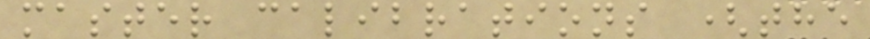master calibrations (the
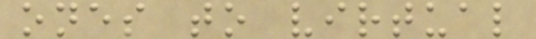ones to virtual
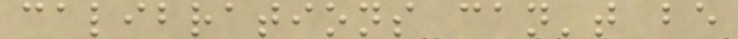calibrations can't be
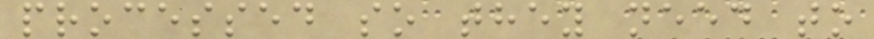processed so they need to
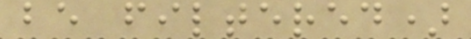be filtered)
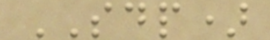SDP)
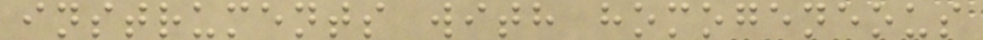instruments with homogeneous
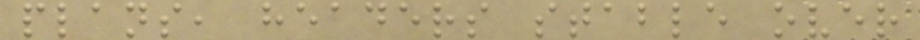plans, headers stable over
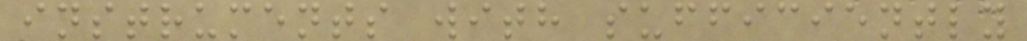instruments with sufficiently
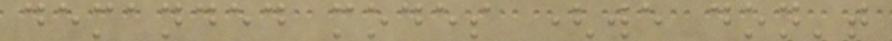demanded modes (we don't
